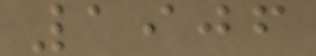1906
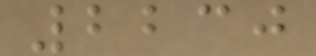2230
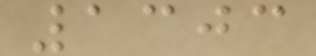1303
